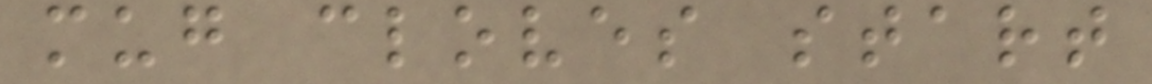mug cloves start
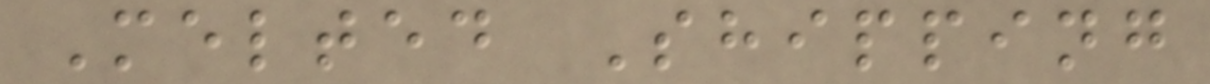Melted Shipping
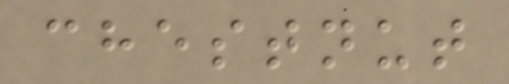chestnut
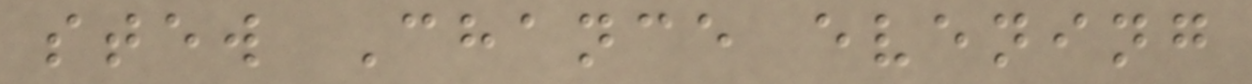stew Chance evening
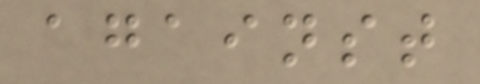against
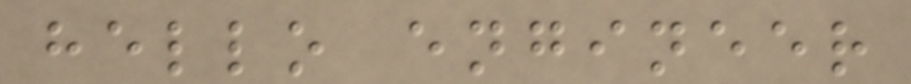hello engineer
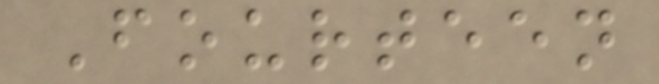Fourteen
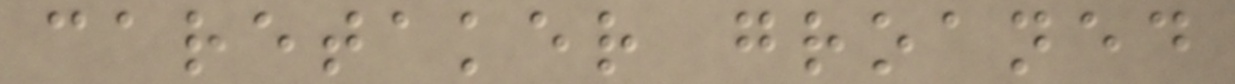caretaker groaned
